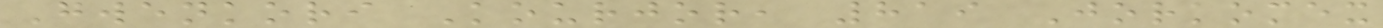Gwenkori Kourjor, 819 Jorkomex
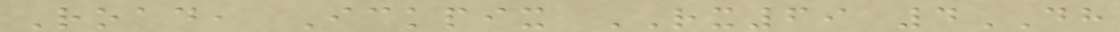Road, Ickpix RX69 4DH
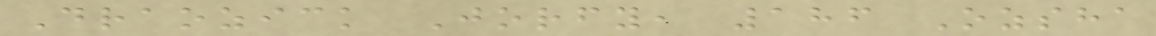Draozick Jorfy, 186 Ozsha
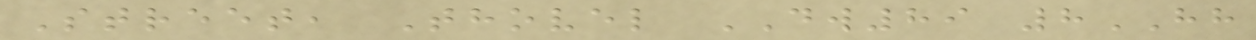Street, Thovel DW89 8HH
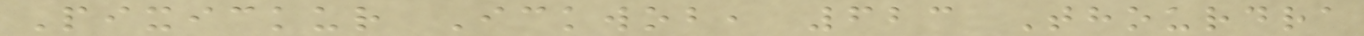Pixickur Ickwob, 623 Thourdra
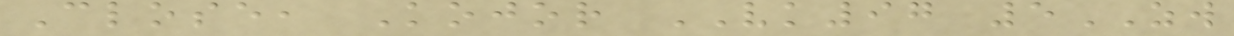Close, Kojor VK97 5ZW
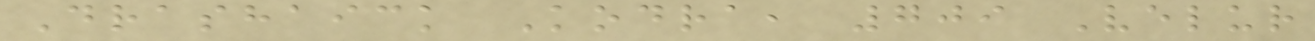Drashaick Kodra, 709 Velur
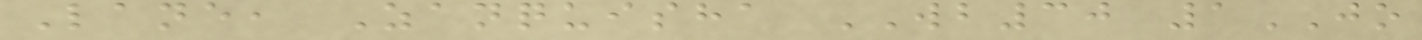Lane, Zanquisha WB30 1JO
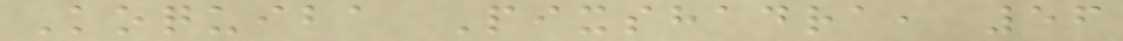Koquiba Pixshadra, 56
